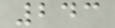243
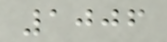1006
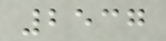2537
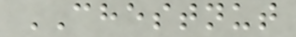CHESTNUT
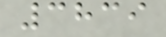3839
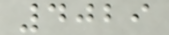4029
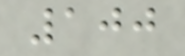100
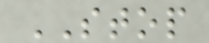STOP
